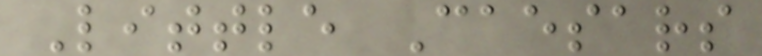Little Caesars
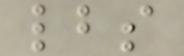lbs
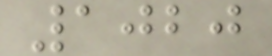1020
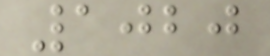1020
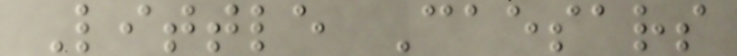Little Caesars
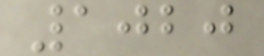1020
